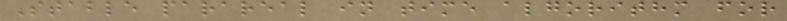Stable parareal in time algorithm for
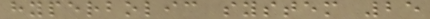hyperbolic system 25
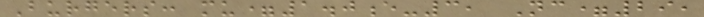Burgers: mu=1.0e-3, Nc=29,
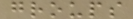groups
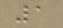1
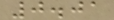0.01
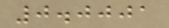0.0001
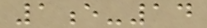1e-14
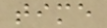time
